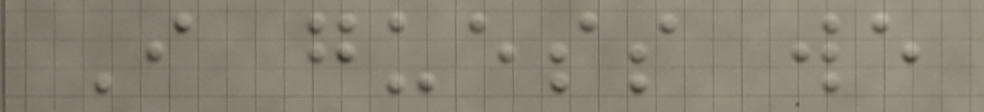I guess we
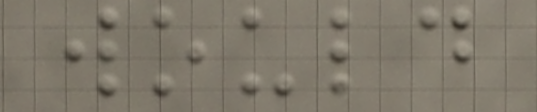would
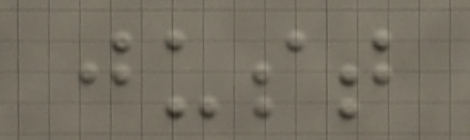just
